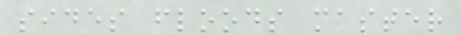sides floods master
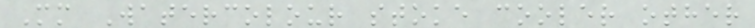Mm Watercolour stoke cooler other
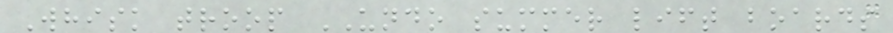Whisk troop UNDO summer lift boards
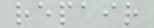repair
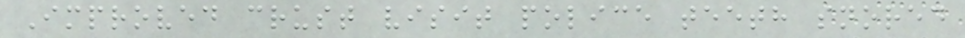Improved crust visit police teeth snored
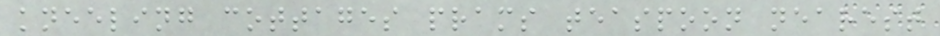kneeling cottages prams teaspoon nearest
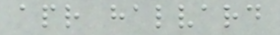apr halvard
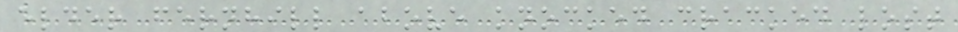elder fernhill above knocked cracked lost
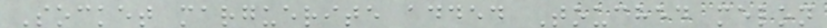Socket marguerite added Touched melon
